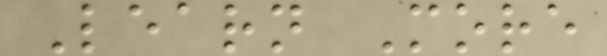Learn More
